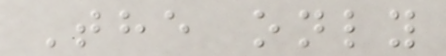The only
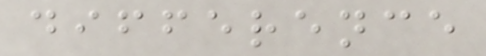difference
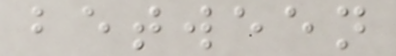between
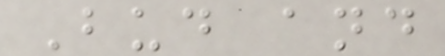Bud and
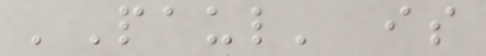'Paul' is
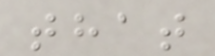that
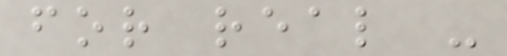for real -
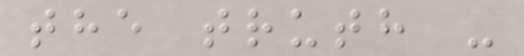the truth -
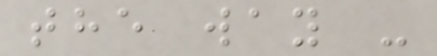the way -
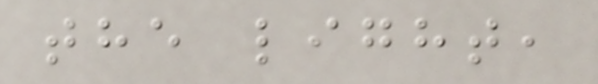the light,
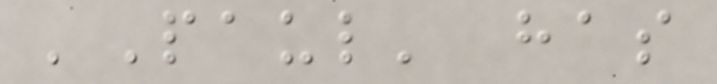'Paul' has
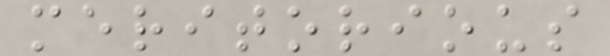meritorious
